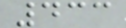433
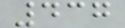437
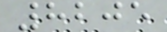8205
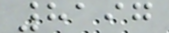8197
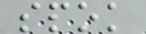spok
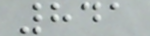841
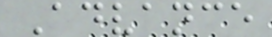Advance
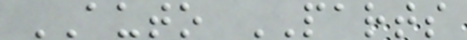AUTO PARTS
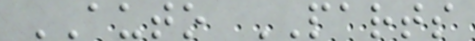AUTO PARTS
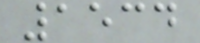1534
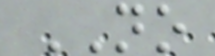NO
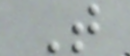T
